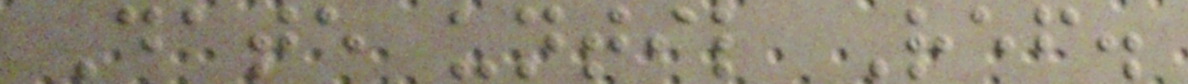Date until Ref.
